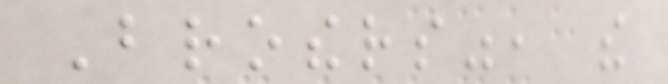Brothers", the
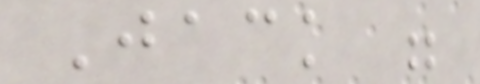Jack were
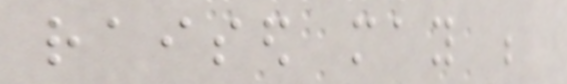raised may be
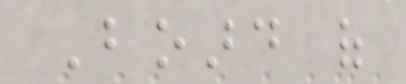Board of
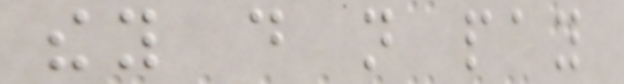they do not pay
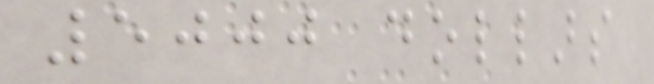5000 dollars
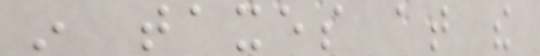in taxes at the
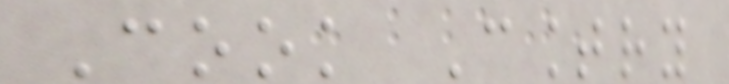Cook Country
